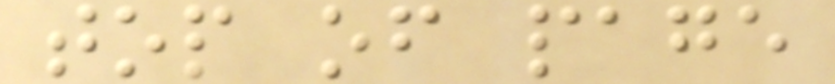top of page
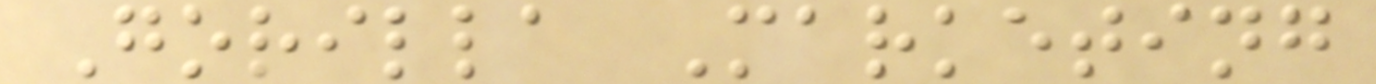Gorilla Marketing
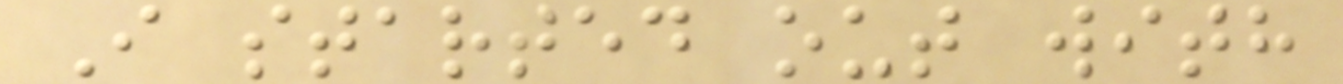I started out with
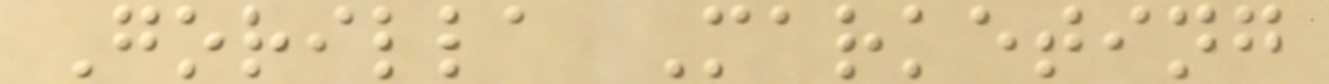Gorilla Marketing
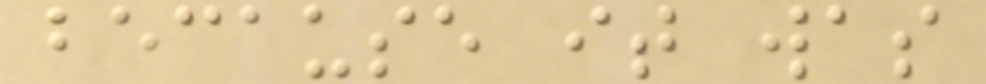because it was
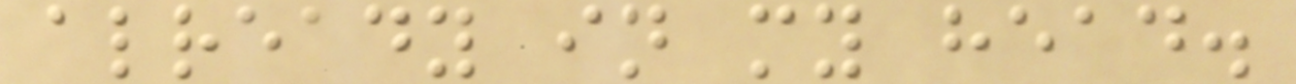already in my head.
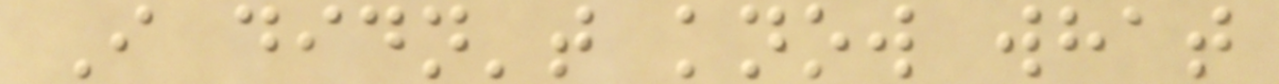I didn't know what
